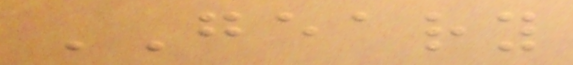GEARY
